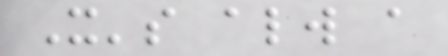It's always a
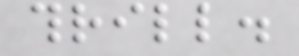thrill.
